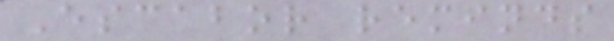Escabor reminds
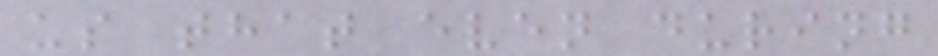us that even during
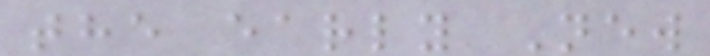the early New
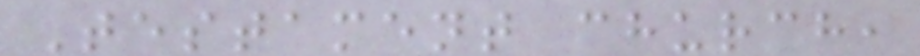Testament church,
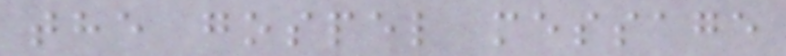the gospel message
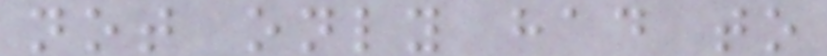not only had to
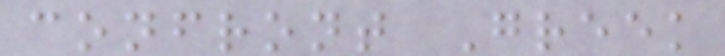confront Greek
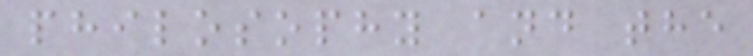philosophy and the
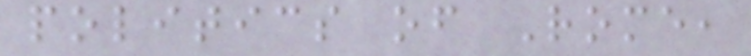politics of Rome,
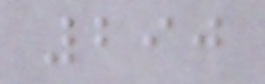290
